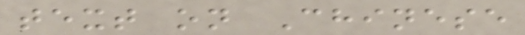text on Chinese
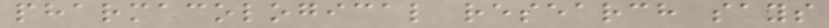pharmacological research says
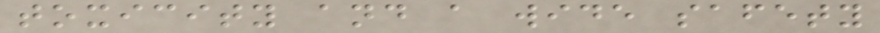toxicity and a wide safety
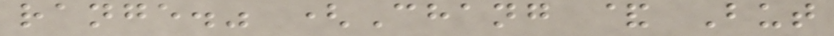range." (Chang & But
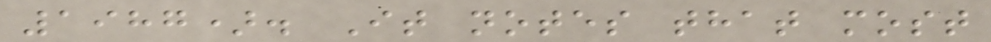1987). It notes that most
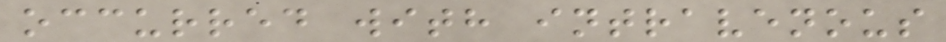occurred with intravenous
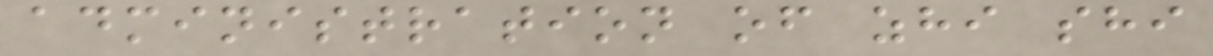administration of zhi shi
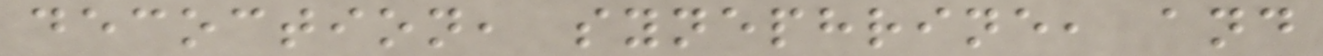decoction, synephrine, and
